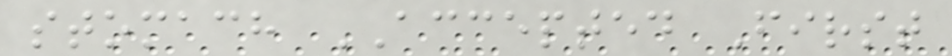stomach ACCEPTED First
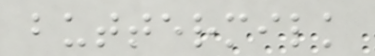buttermilk
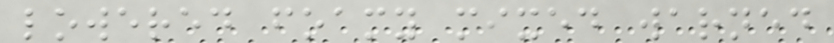lowered foamy mixed warned
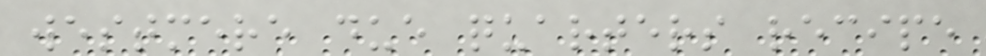westmere due quarters recipe
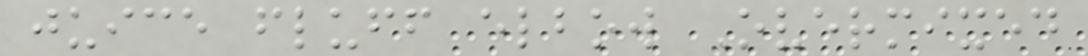juice fluff elbow Overmixed
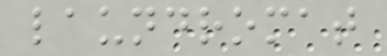laundromat
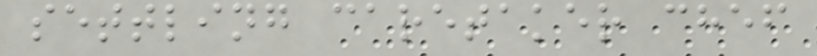settling caretaker chef
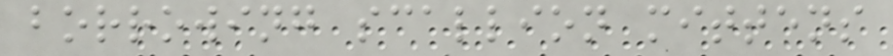borrowing scallion mittens
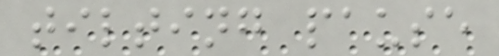tilting pause
